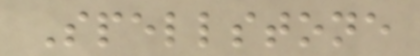Spellstone
